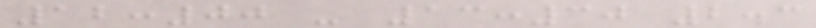12:00 - 13:30 2.3
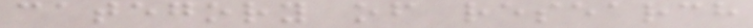category of research
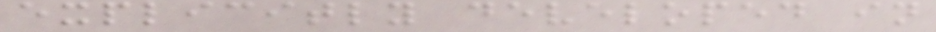explicitly developed in
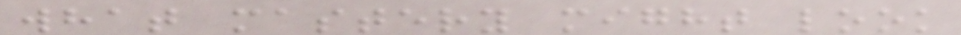what mastery might look
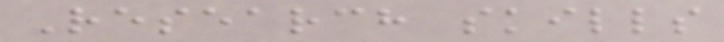Research skills
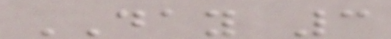DAY 3
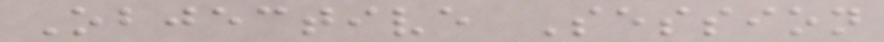Objective Session
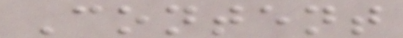Content
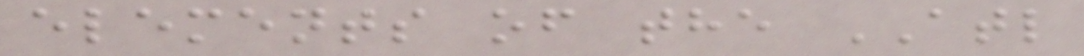elements of the ATL
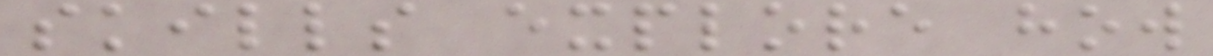skills explore how
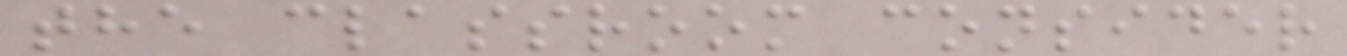the classroom consider
